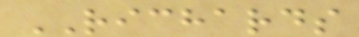RICHARDS
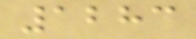1283
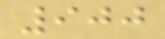900
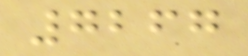7267
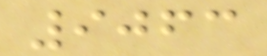9063
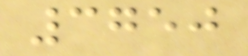3750
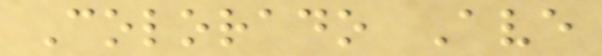Colorado Ave
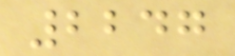2247
